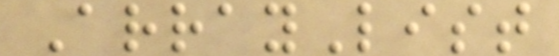ArrayList
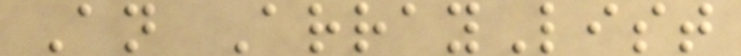An ArrayList
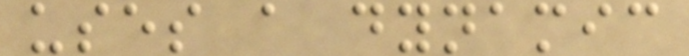uses a dynamic
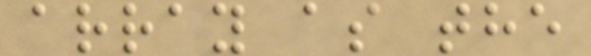array as the
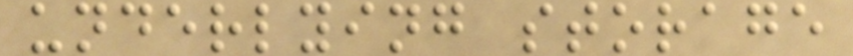underlying storage
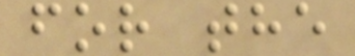for the
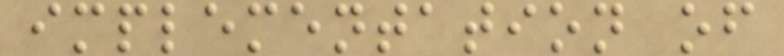implementation of
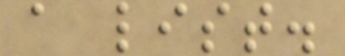a list.
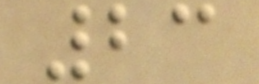23
